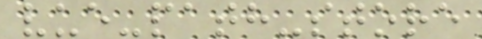vue-path-store
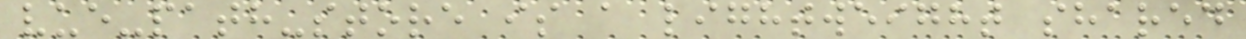vue-path-store is a lightweight shared
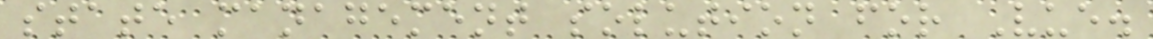state management solution for Vue.
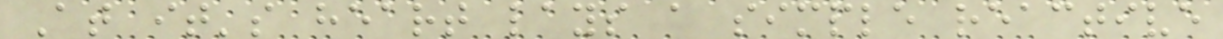At it's heart lays a simple reactive
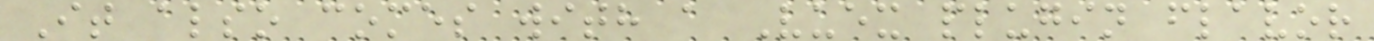It also comes with a Vuex plugin flavor
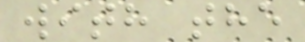with the
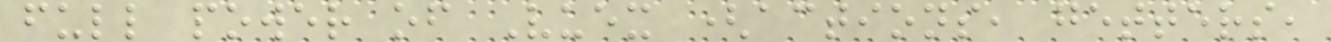full power of Vuex (actions, getters,
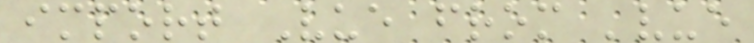import Vue from 'vue
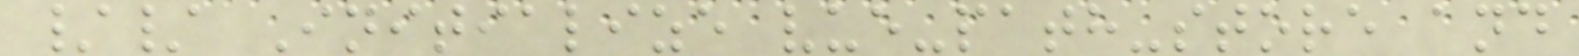// Initialize vue-path-store and
